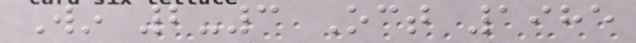Win 2-3 Oct 1985
